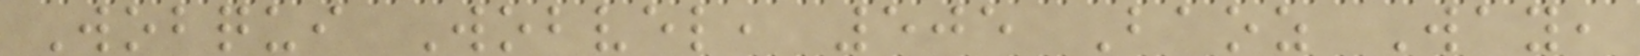Wobqui Wobvel, 505 Baoz Way,
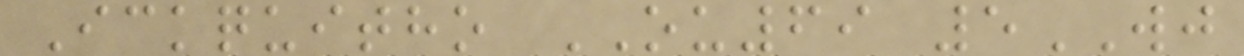Ickquitho OU69 5WJ
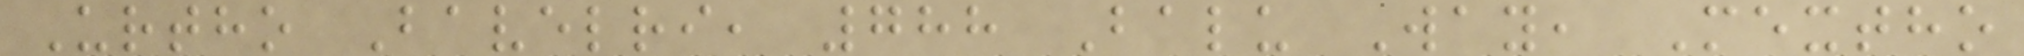Urtho Bavelri, 788 Balu Way, Mextho
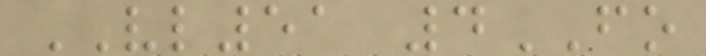VL51 4FO
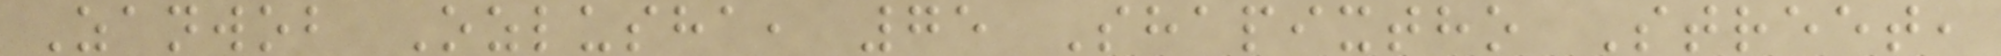Zanwob Ozlusha, 75 Shapixtho Street,
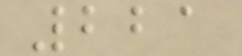221
